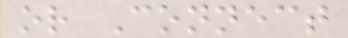or Connect
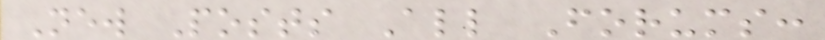New Posts All Forums:
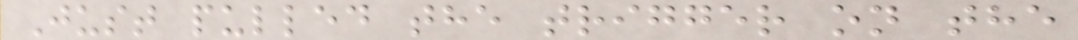Just pulled the trigger on the
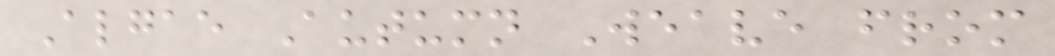Algae Autumn Weave from
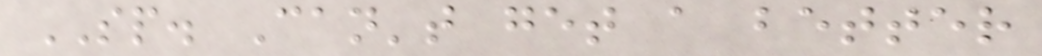SP. Can't get a better
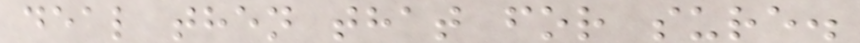deal then that for sure.
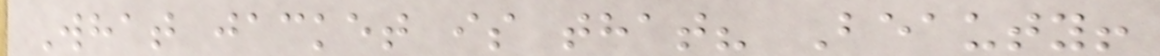What jacket is that? Beauty!
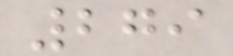279
